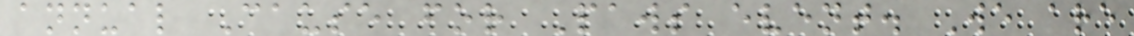annual Cause for Paws event. We are
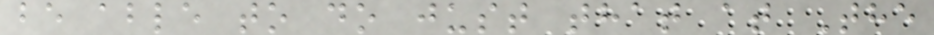be able to do just that at The
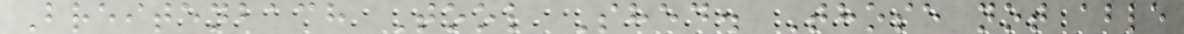Breitenbach Tool Shed. Those not able
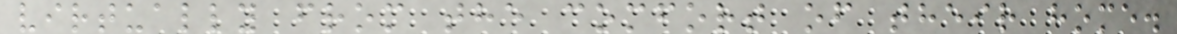virtually from the comfort of their home.
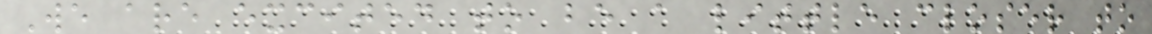We are excited to be a little closer to
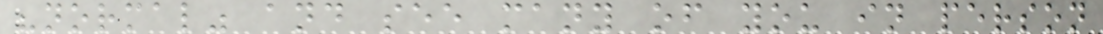"normal" and see many of you in person
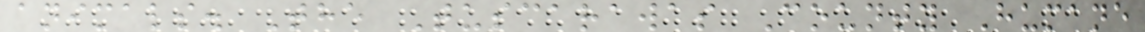animals. The Tuscarawas County Humane
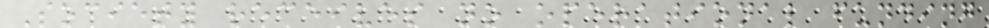Society receives no operational funding
